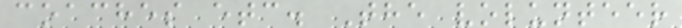coaches etc. The volunteer
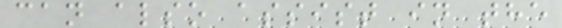can also assist in the
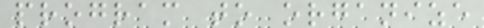program to organize
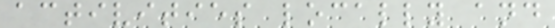activities locally and
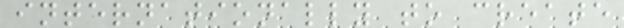internationally to create
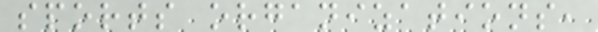sports organizations,
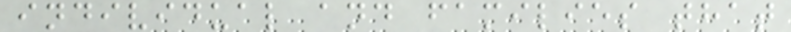individual and families that
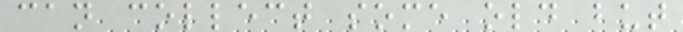can collect some old but
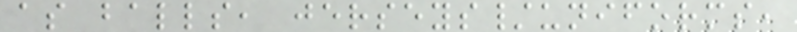as balls, jerseys/uniforms,
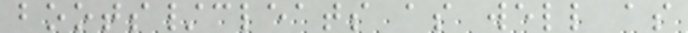boots/cleats as well as
